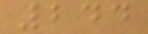244
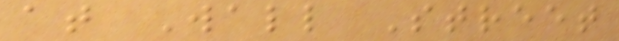at Wall Street
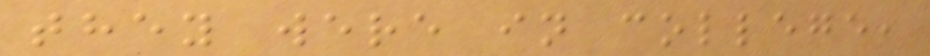they were in college,
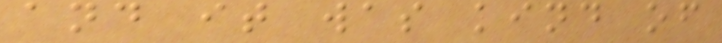and it was kind of
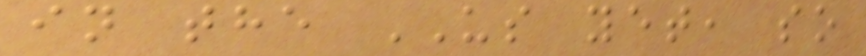in the US yet, so
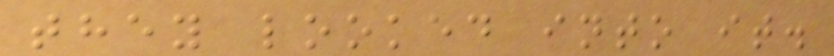they looked into it.
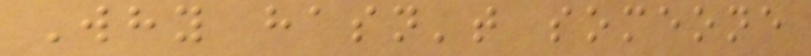Why hasn't someone
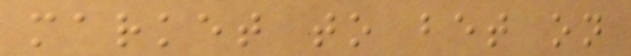market to bet on
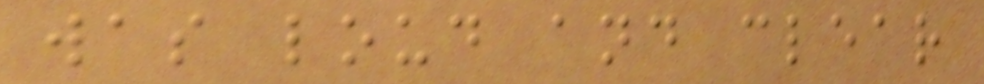was loud and clear
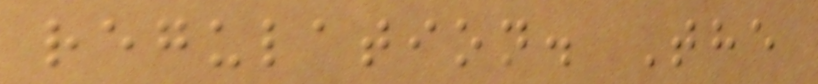regulation. The
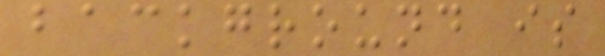background is
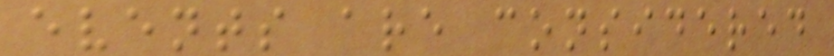events are considered
